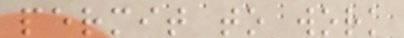permit to work
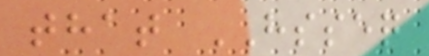that HSSEQ
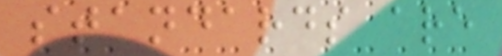standards are
